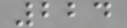224
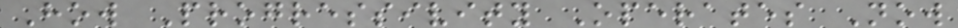How Progressivity Operates Now
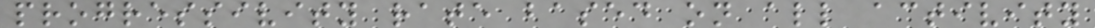progressivity rate based on all activity
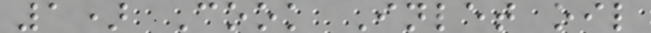1) Cook Inlet oil
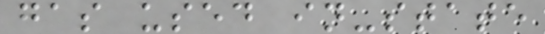gas used in-state
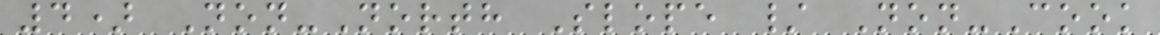4) Non-North Slope / Non-Cook
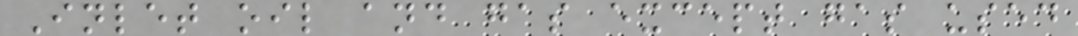Inlet oil and gas except gas used
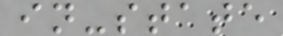in-state
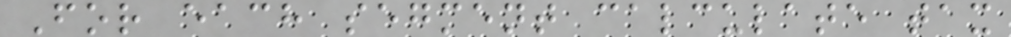For each segment calculate tax
